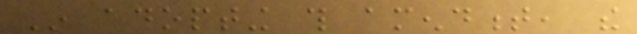In adopting this amendment, the
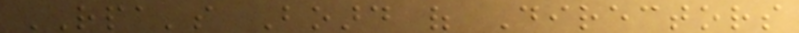RPA's Board of Directors
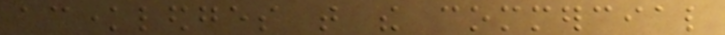acknowledges that the commercial
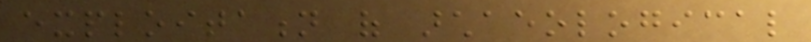exploitation of archaeological
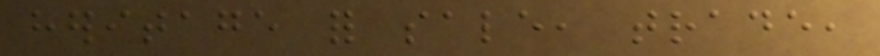heritage for sale, trade,
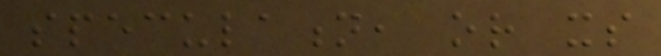speculation, or its
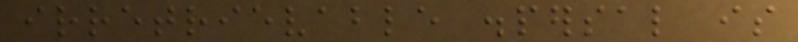irretrievable dispersal is
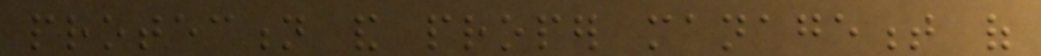protection and proper management of
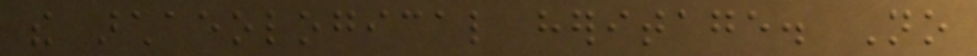the archaeological heritage. No
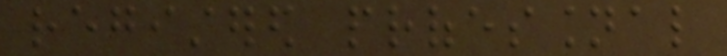registered professional
